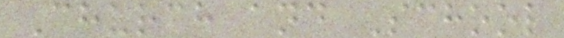Church and School
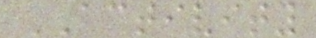ACTIVITY
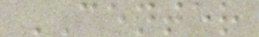CENTER
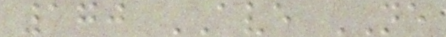170 AVE NE
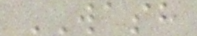WASH
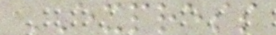EXPRESS
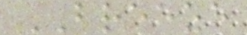BREEZE
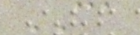CA
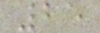25
